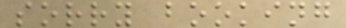sorry booking
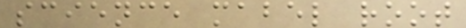science mabel root
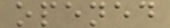opened
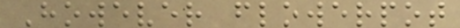However flowerpot
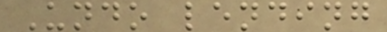Undo lending
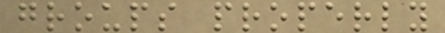groups properly
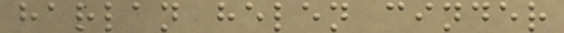harlan helen cinder
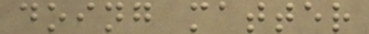doing matter
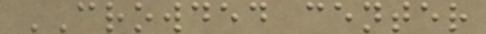CROWDED center
